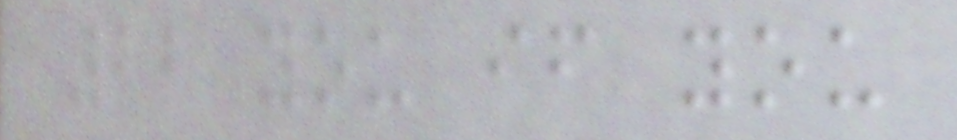22 you if you
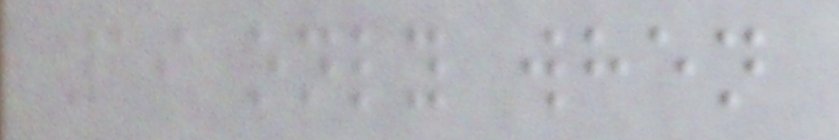19 only when
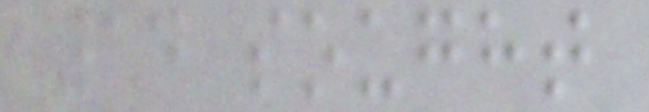14 sought
